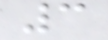3
